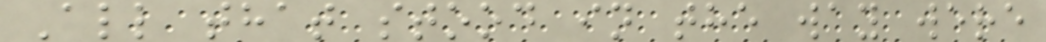All that stood in the way were
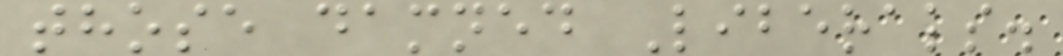those damned Liberals.
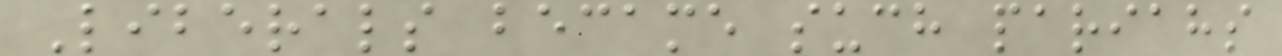Liberals became such pariahs
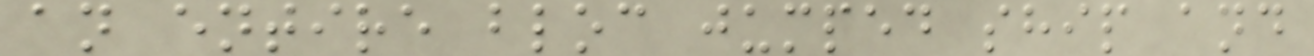an entire bloc jumped ship and
